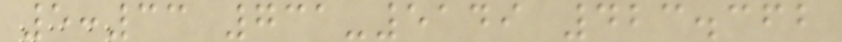5:33 731-5149 423.362
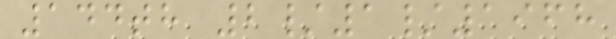144th 2/1/1968
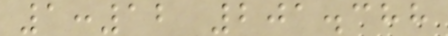1:12 201.388
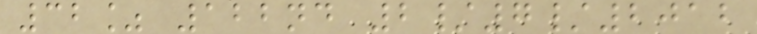32% 122nd 2/7/2012
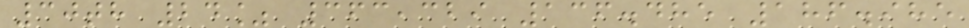30th 24% 363,329 136.485 186.985
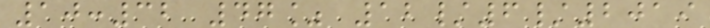10:32 47% 12/6/2019
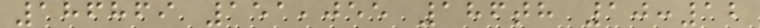186869 151,055 186th 10:12
